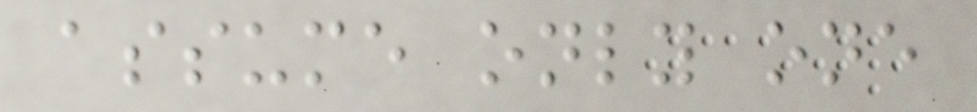assume only one
